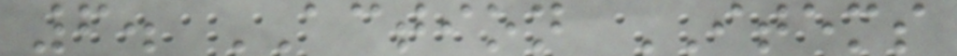6. ACTION ITEMS
